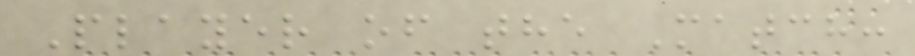Player of the Match:
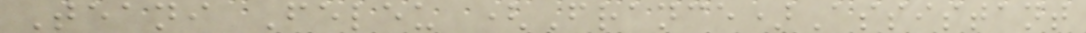Teani Feleu (France)Assistant
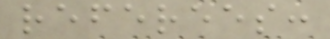referees:
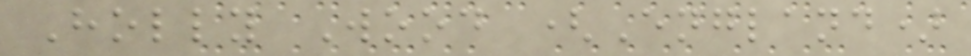Holly Wood (England)
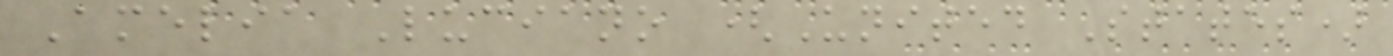Amelia Luciano (United States)
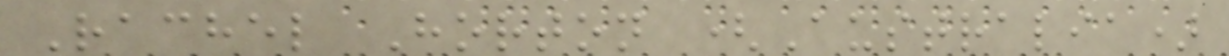Rachel Horton (Australia)
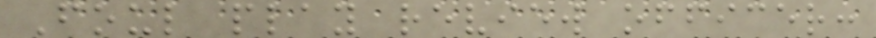Foul play review officer:
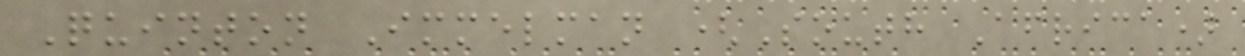Quinton Immelman (South Africa)
